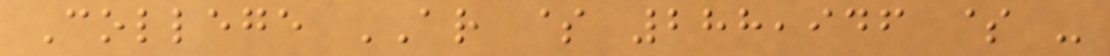College AR $ 288,946 $ -
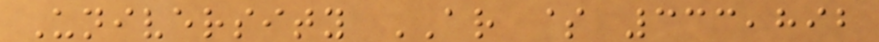University AR $ 333,892
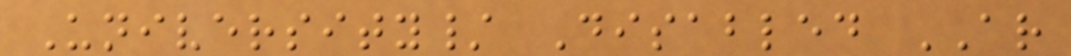University/ Disabled AR
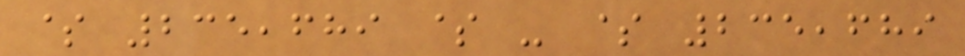$ 235,689 $ - $ 235,689
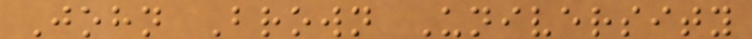John Brown University
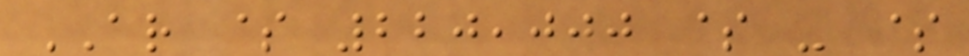AR $ 220,000 $ - $
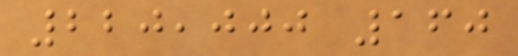220,000 160
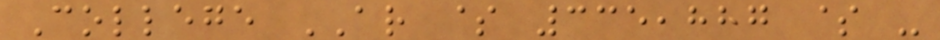College AR $ 335,887 $ -
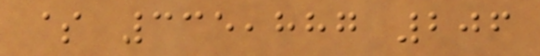$ 335,887 206
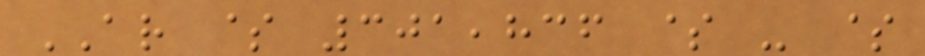AR $ 301,836 $ - $
